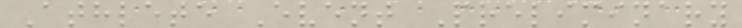Athlete Event Preliminary
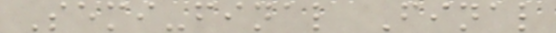Semi-final Final
